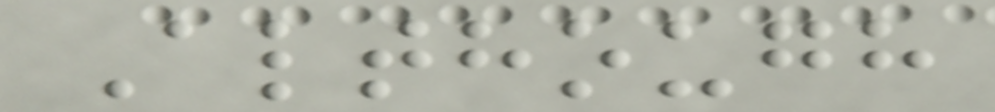Although
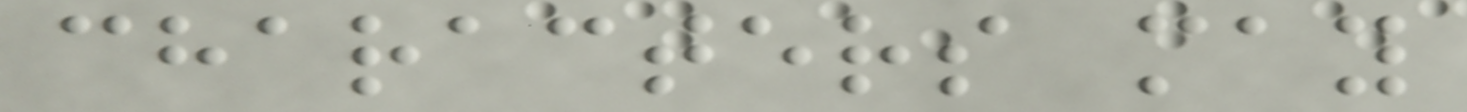characters may
